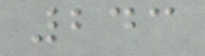243
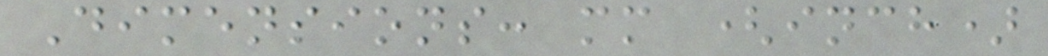Dimensions: mm (inch)
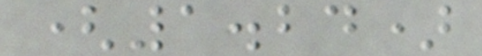(1.24)
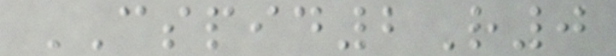CSPID2R0
